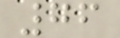76
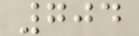704
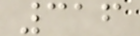316
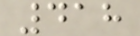418
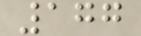177
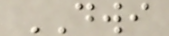DWI
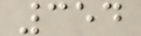354
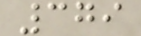379
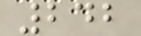242
